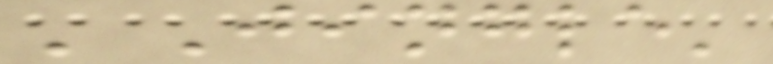'Jingle'
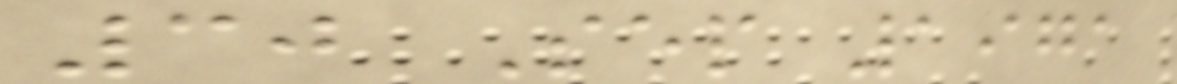30 Sep 1971
